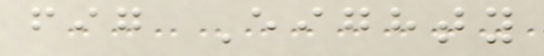fig Eighty
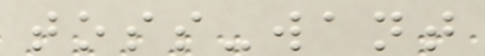toss-want
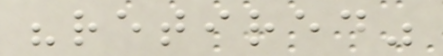"retired"
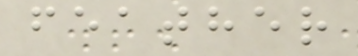feather
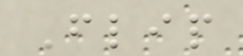Flip
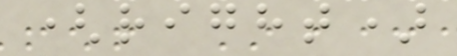(right)
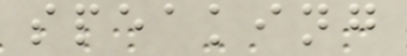speaking
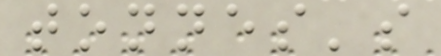tonnes's
